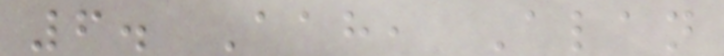6. Aah, Alan
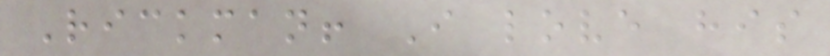Rickman! I love his
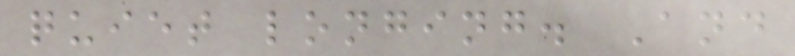quiet longing. And
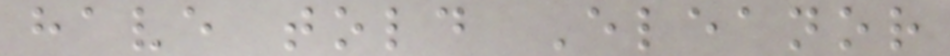have told Eleanor
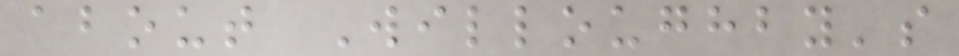about Willoughby's
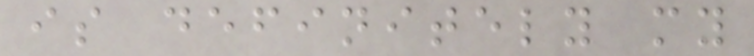is definitely my
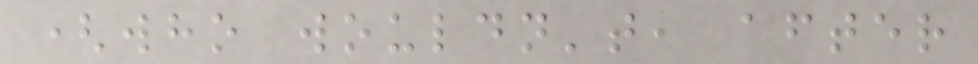(who wouldn't, after
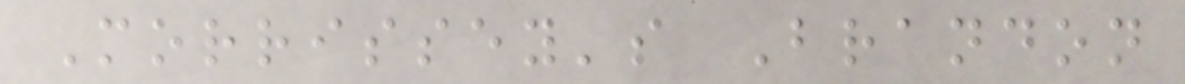Morrissey's Brandon
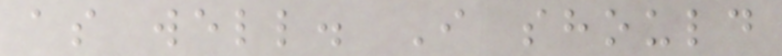as well. I should
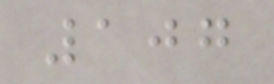107
